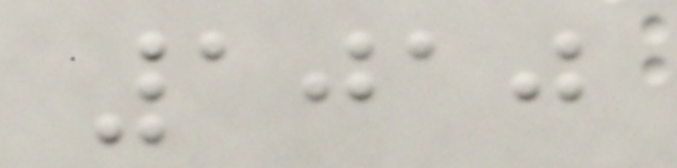1010
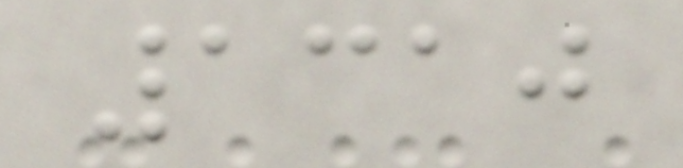1310
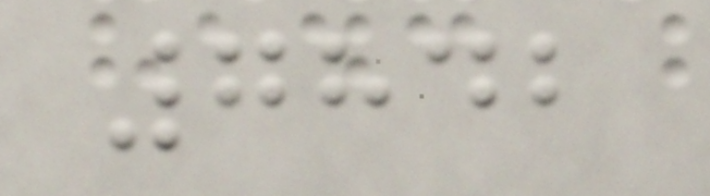7842
